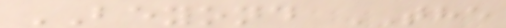BEYOND THE
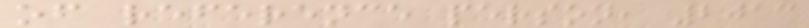of reference person, 2013
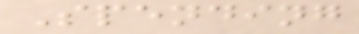Spending
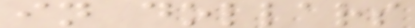in dollars
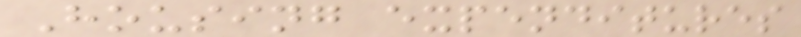Housing expenditures
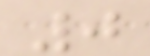0
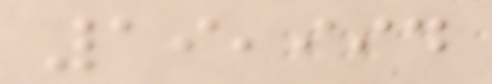19,994
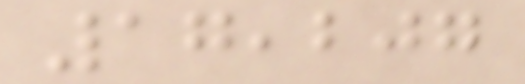17,207
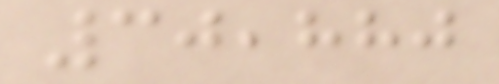30,880
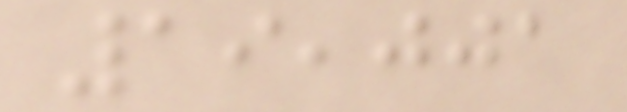19,001
